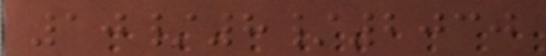10/8/2030
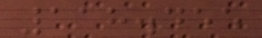118.455
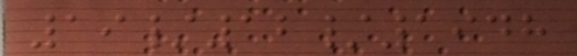19/12/1948
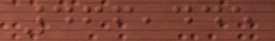466,445
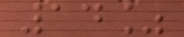14%
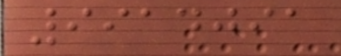9914091
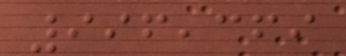996,369
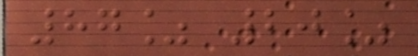87% 20%
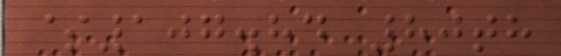$107.84 80th
